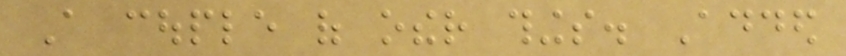A couple of other things. Added
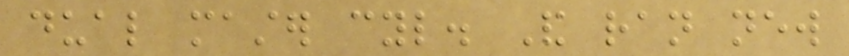dual master cyl. And ran new
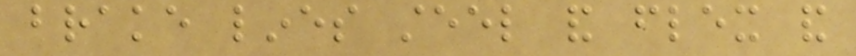brake lines steel and flex and
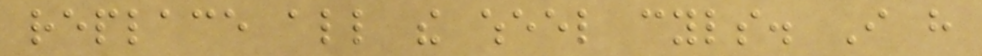replace all the wheel cyls. I have
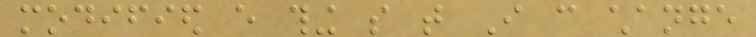modified every thing so that I can change
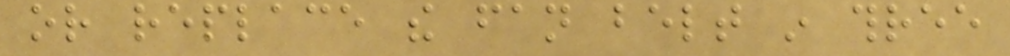or replace the fan belt in three
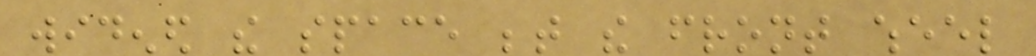widened the space between the front wheel
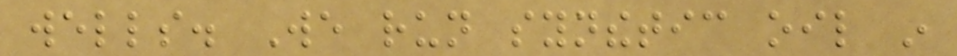wells. We run synthetic oil in
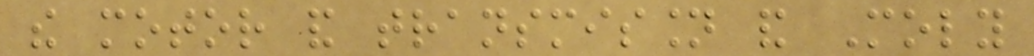the motor and transmission and Moly
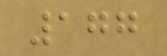177
